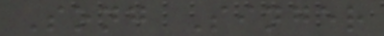Song Singer
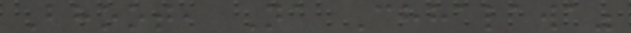Bhoot, Na Chhalawa"
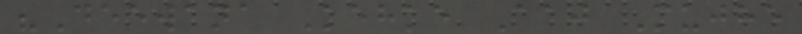"Deewana Kehke Aaj Mujhe
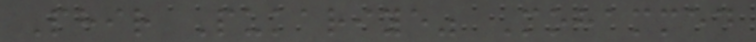Phir Pukariye" Mohammed
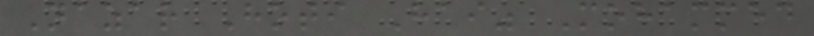Nazar Hoti Hai" Mohammed
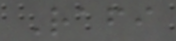Rafi
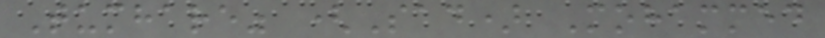Tumhare" (Sad) Mohammed
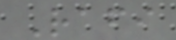Rafi
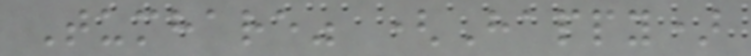Tumhare" (Happy)
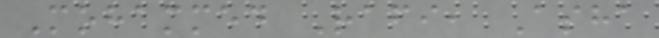Mohammed Rafi, Asha
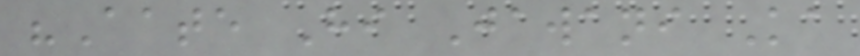"Aate Hi Jawani Ka
